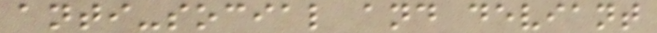anti-social and deviant
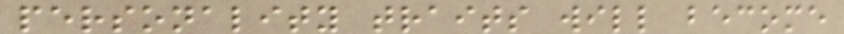personality traits will become
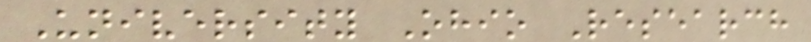University Ohio Research
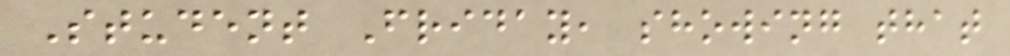Student Friday, showing that
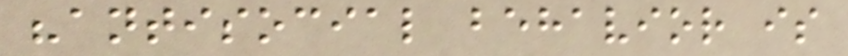"antisocial behavior is
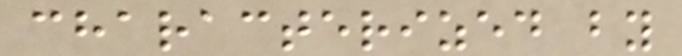characterized by
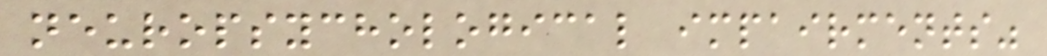neuropsychological impairments"
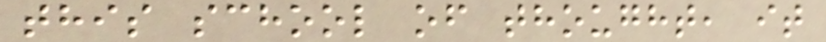this school of thought, it
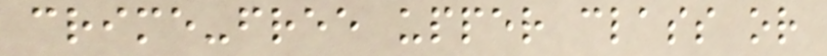crime-free upper class or
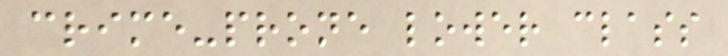crime-prone lower class
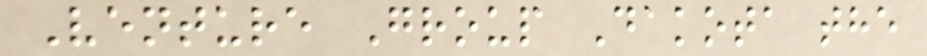Venture Group Dakota the
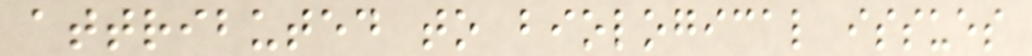attributed to biological issues
